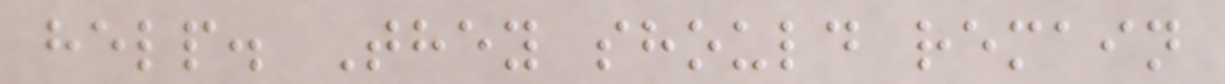help. They should remain
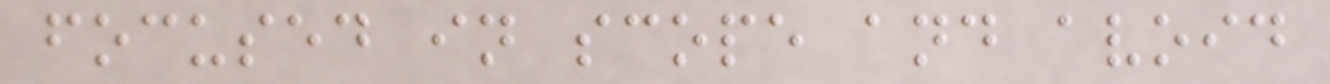focused in scope and avoid
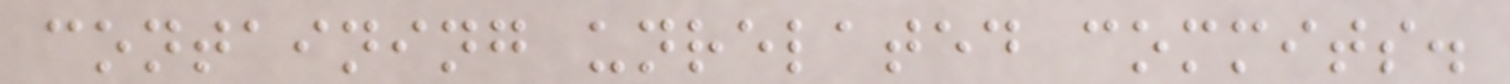containing unrelated commits.
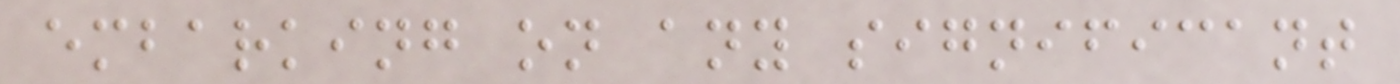embarking on any significant
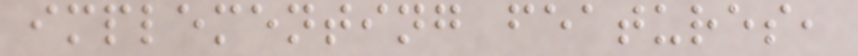implementing features,
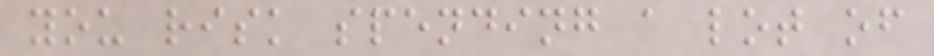you risk spending a lot of
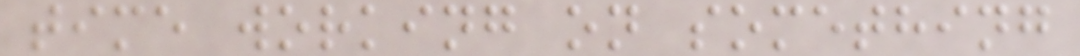time working on something
